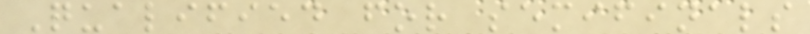Qualified for semifinals
